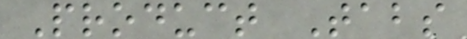Product Tabs
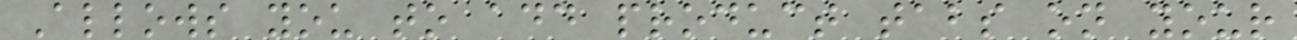Allows you to add product tabs on your
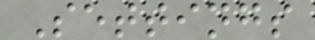Settings
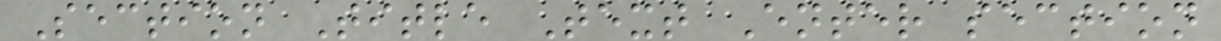Section Title Text Enter section
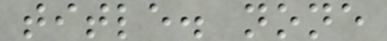title. none
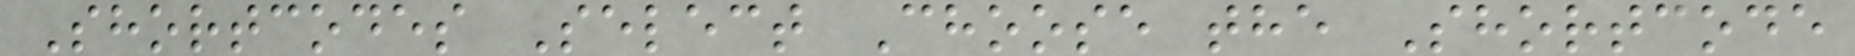Shortcodes Select Choose the Shortcode
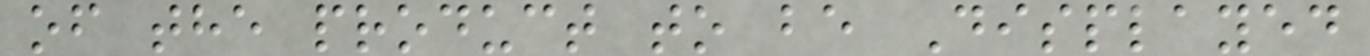of the product to be Displayed
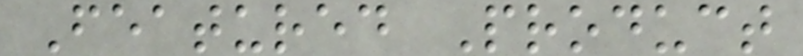Featured Product
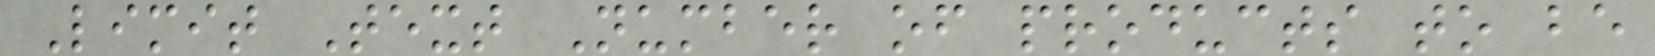Limit Text Number of products to be
